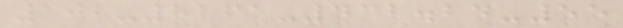102-8261-432.24-55
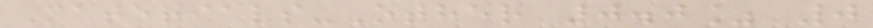Materials-Other 0.0% 0
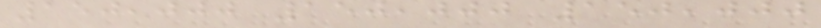150,000 150,000 150,000
